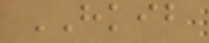HKIB
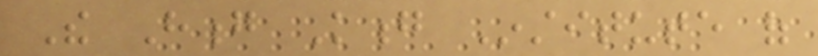The Hong Kong Institute of
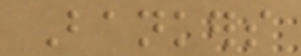Bankers
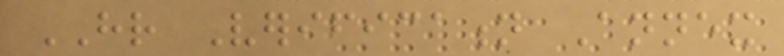HR Verification Annex
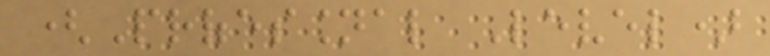(Professional Level)
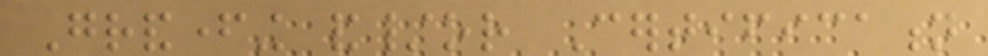Grandfathering and/or Certification
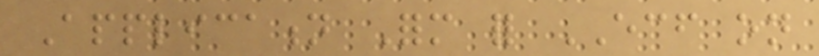Application Form for ECF on
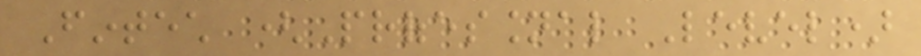Fintech (Professional Level)
